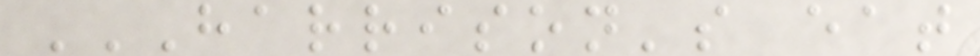HARRISON'S EAT
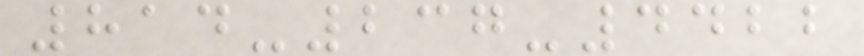814-237-4422
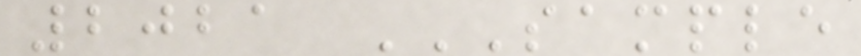2021 SAMPLE
